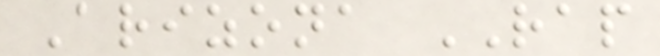Arizona RAP
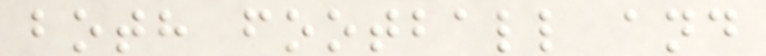both football and
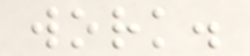work.
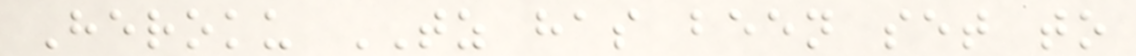Heroku TZ has been set to
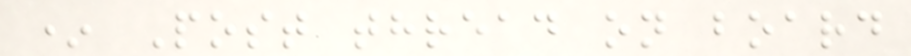* Post thread on board
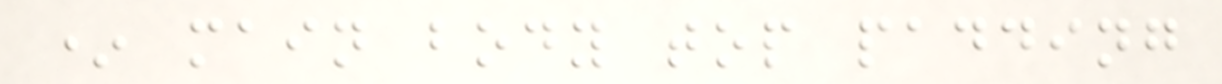* main body top padding
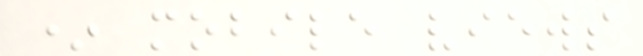* mobile views
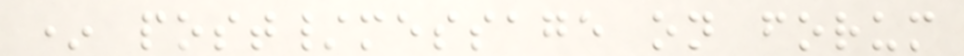* post/message on forum
